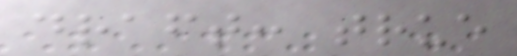draft: true
